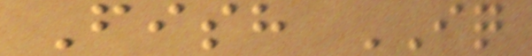Fish IQ
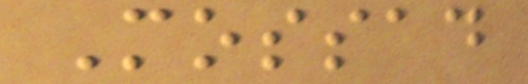Mossad
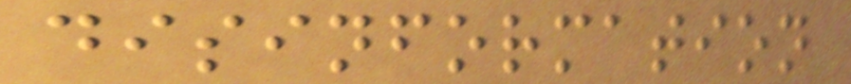disinformation
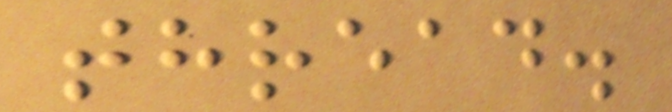thread.
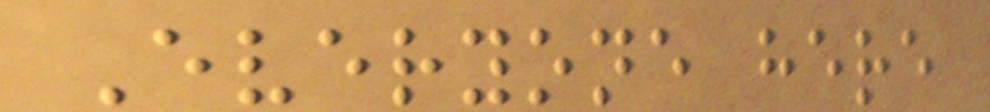Everyone here
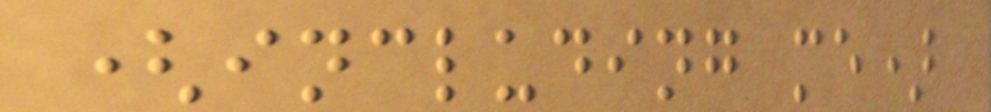(including me)
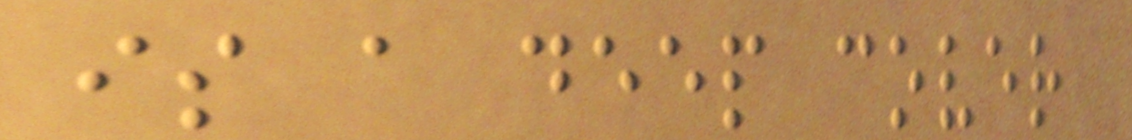is a deep cover
